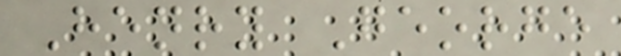Henry George
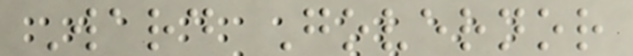Ward Governor
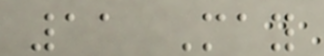11 May
